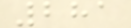281
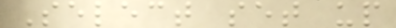Select set up
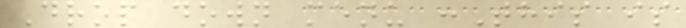Drop down menu :This is
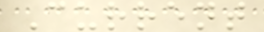Current
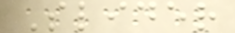Slider
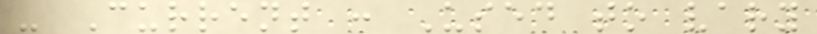- Current : Used to vary
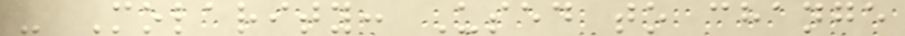- Molarity: Used to change
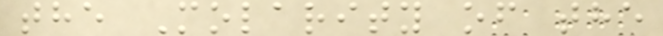the Molarity of the
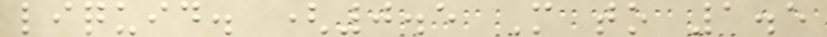liquid. (0.5 M to 1.5
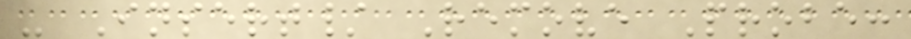- Insert/ Remove Probe:
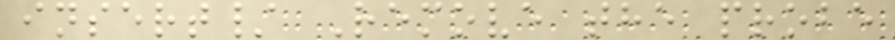insert/ Remove the probe
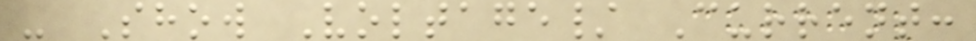- Show Voltage/ Current:
